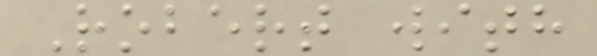Robert with
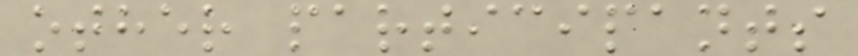other participants
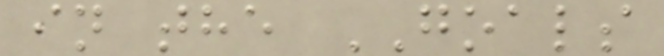in the GOALS
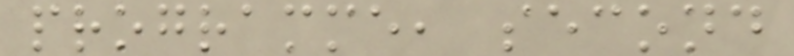programme, second
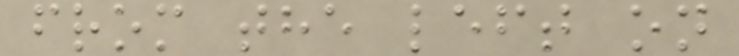from the left on
